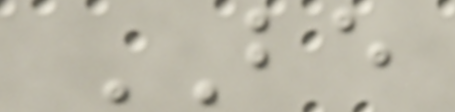BE
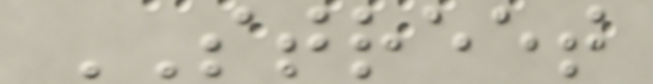STREET
